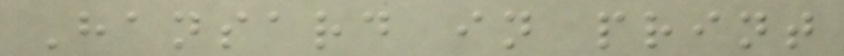Hansard in print
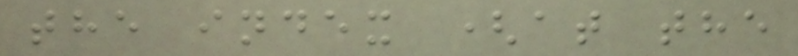the index (at the
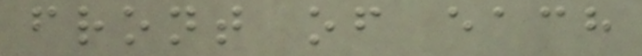front of each
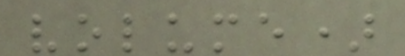volume)
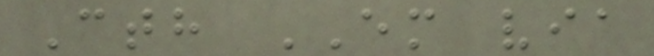Cth EM via
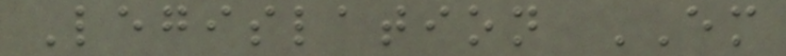Legislation EM
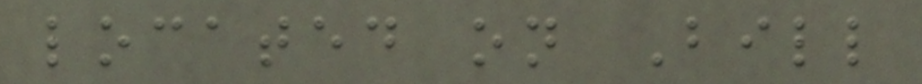located on Bill
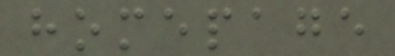homepage
